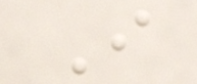I
